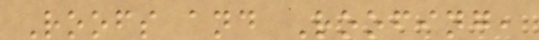Roofs and Roofing,
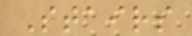Stairs
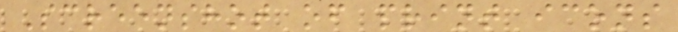Screenshot of print icons
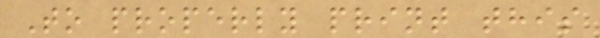To properly print this
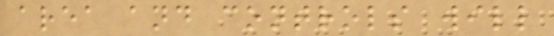area and controls will
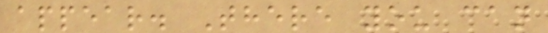appear. There you can
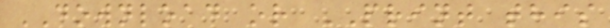DOWNLOAD or PRINT this
